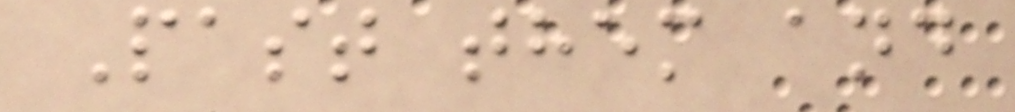Past them and
